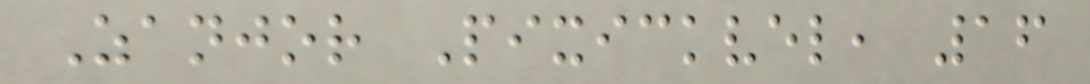Zanjor Pixickvel, 16
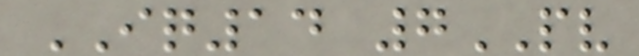IQ14 7PV
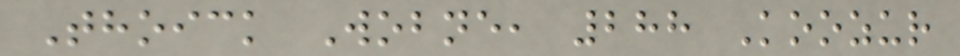Thoick Wobne, 288 Koozur
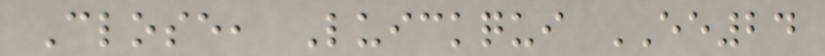Close, Luickqui EE24
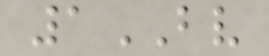1BV
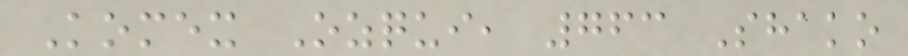Komex Ozqui, 763 Shako
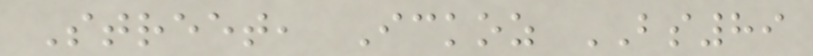Street, Ickoz BS89
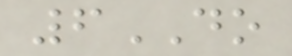6DO
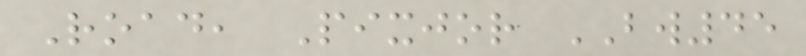Road, Pixjor BW45
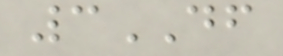3DF
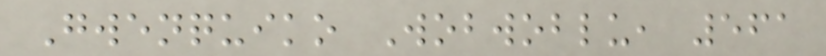Gwenquiko Wobwoblu, 561
